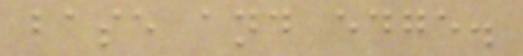base and edge.
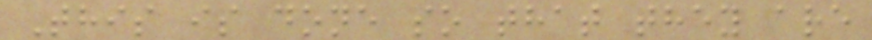This is done so that they are
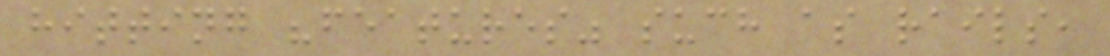hitting "features" such as rails,
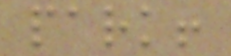park!
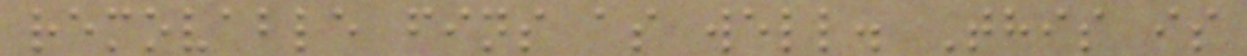removable fins as well. This is
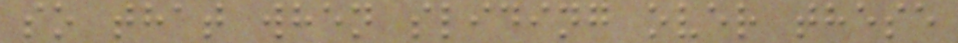so that when sliding over these
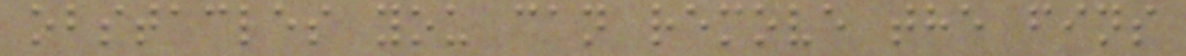obstacles you can remove the fins
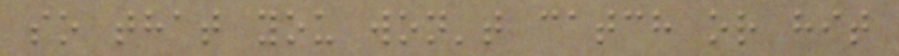so that you won't catch or hit
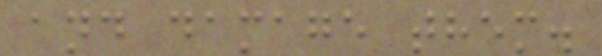and damage them.
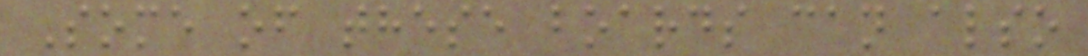Some of these boards can also
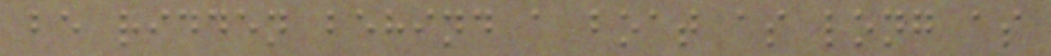be ridden behind a boat as long as
